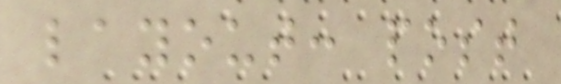layout: post
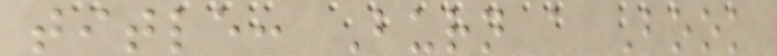title: Burn a Book
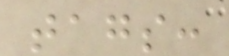tags:
